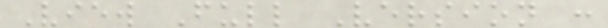View Full Version :
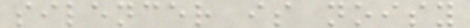silencer is noisy
